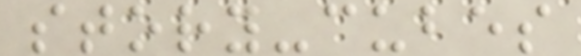story-cubes
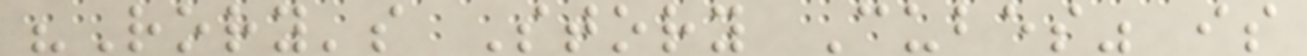"Rory's Story Cubes" is
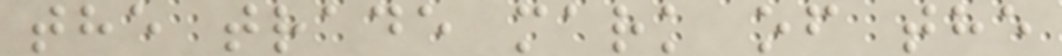the trade mark of the
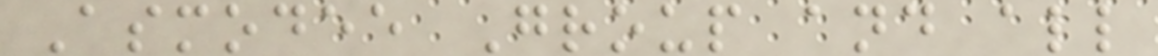Asmodee Group and all
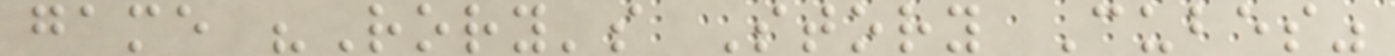game "Rory's Story Cubes"
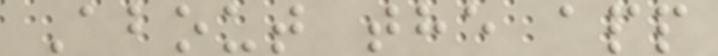About the app
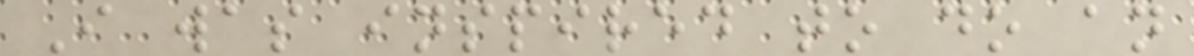I was inspired to do an
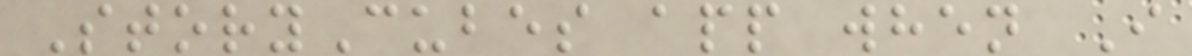StoryCubes app when I
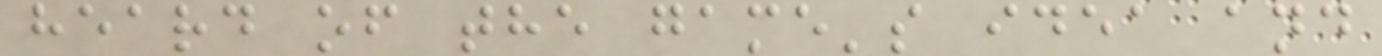heard of the game's idea and
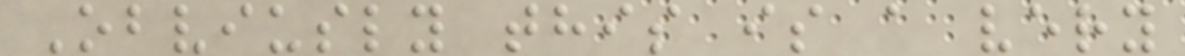Obviusly this is a very
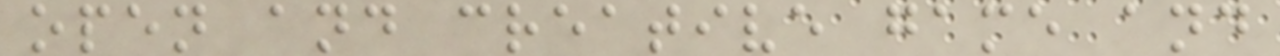open and creative game and
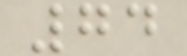74
